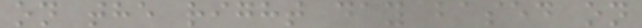on the right day based on
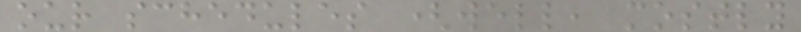our schedules (well, mostly
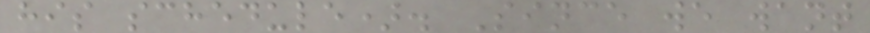his schedule). Since we want
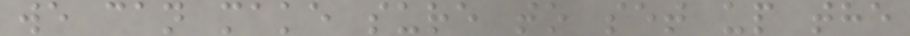we can make sure to set up the
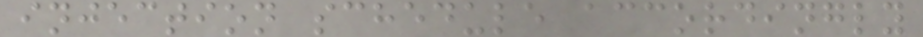injection schedule accordingly
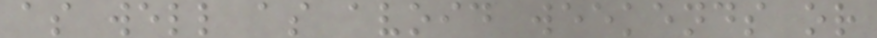as well as avoid weekends or
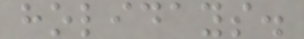holidays.
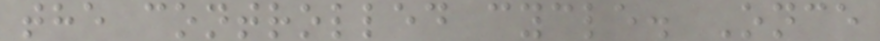the controlled cycle. Once
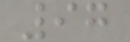97
